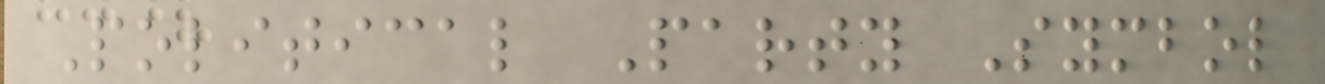Political Party Symbol
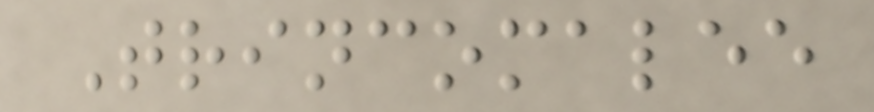Trincomalee
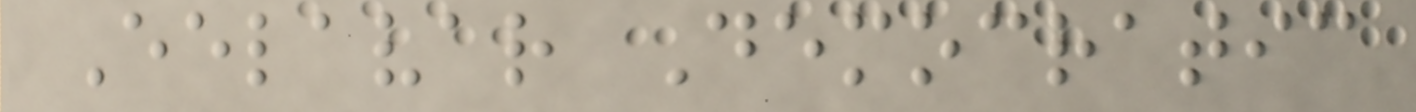Eelavar Democratic
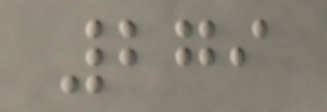279
